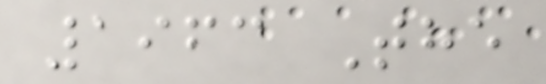1963 The
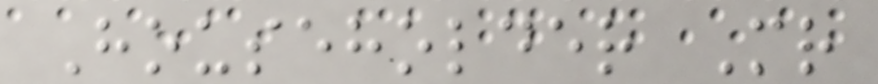Householder Mr
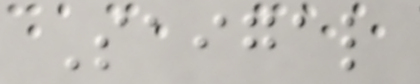Saigal
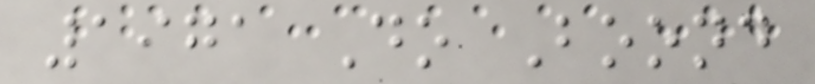1971 Do Boond
